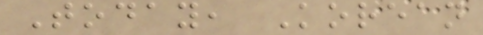Today, Korean
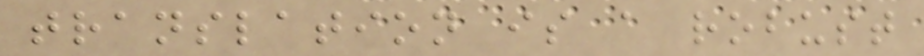translation is a robust
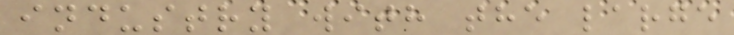industry with the large
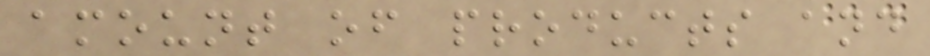amount of products and
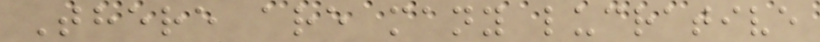There are many lucrative
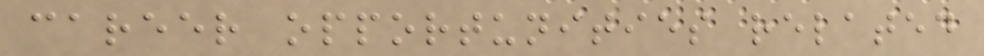career opportunities related
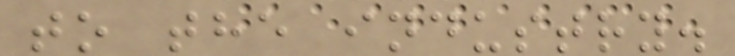to the industry.
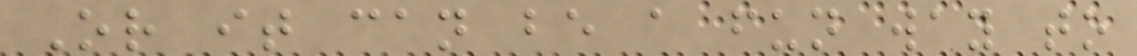Or it can be a fun way to
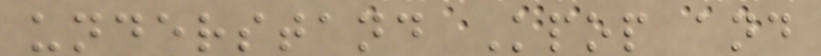understand Kpop and
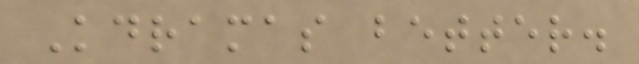Kdramas better.
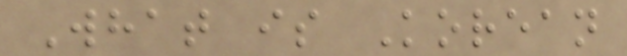What is Korean
